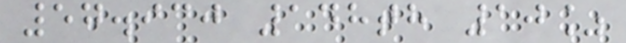57.930 148th 10%
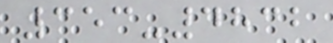353-4832
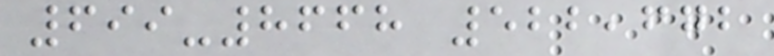699-8668 522,672
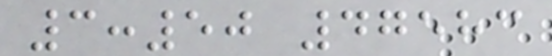3:50 47583
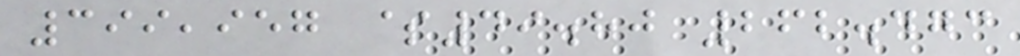399,957 $49.80 262.473
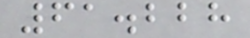61.228
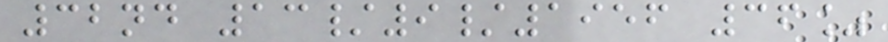32nd 13/9/1956 36%
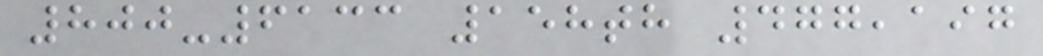800-6133 158th 477,197
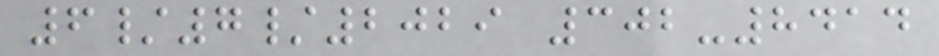6/7/2029 302-8414
